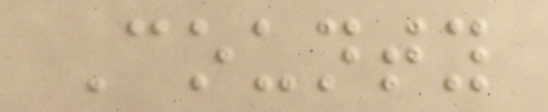County
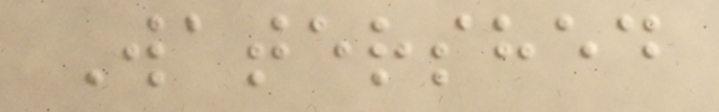Watershed
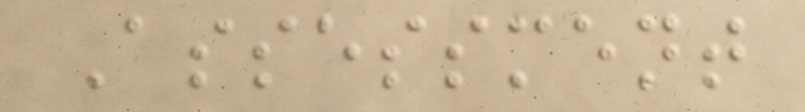Assessment
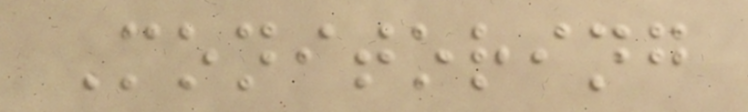Monitoring
